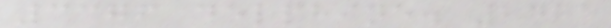3376 delphine. 2475
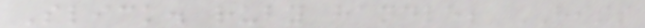Slick. ruby handle; HISS
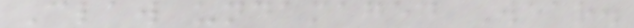Claw undamaged Wear.
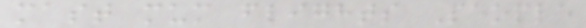mast mum flights People
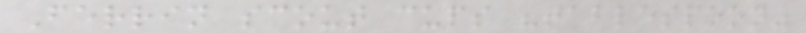Ferrin scout cups "tablespoon"
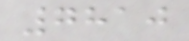7810
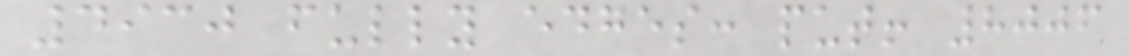4930 fully edges: put! 8006
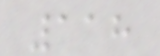118
